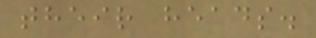their heads.
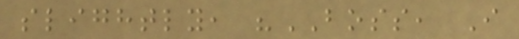slightly, "BOSS, I
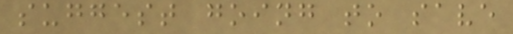suggest going to save
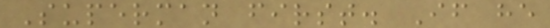Superman first. If he
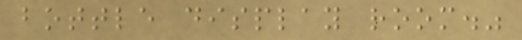bottle display room."
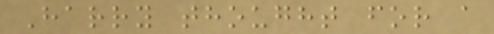Harry thought for a
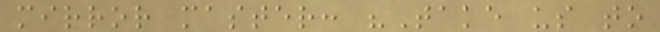mirror master: "Take us to
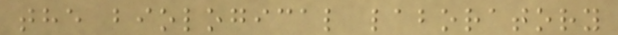the biological laboratory
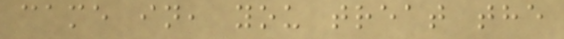came in, you treat the
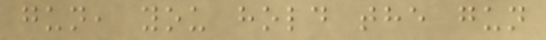gun, you hold the gun
